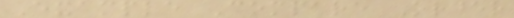Example Compare Order
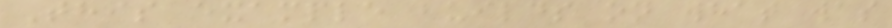This example builds on what was
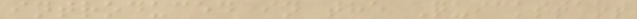introduced in the Quickstart
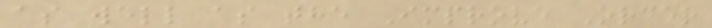as well as the Improve Order
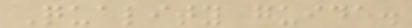Quality guide.
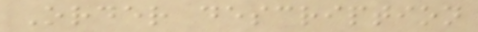Order description
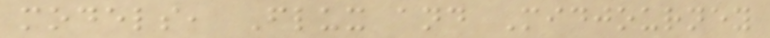models, Flux and Midjourney
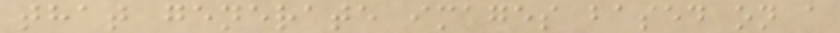that generate images based on a
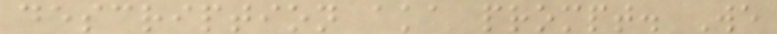description aka prompt. We
